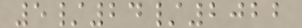5/24/2022
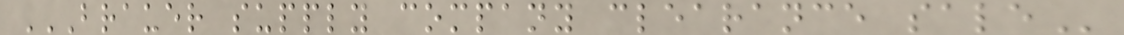BRAUER SUPPLY COMPANY CLEARANCE SALE
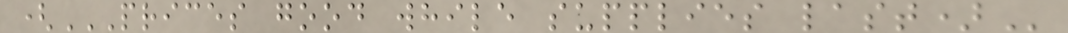(PRICES GOOD WHILE SUPPLIES LAST)
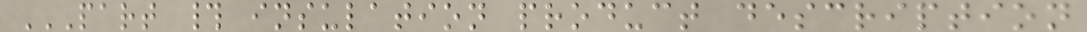PART # INSULATION PRODUCT DESCRIPTION
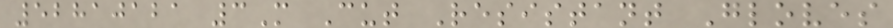52810121 3M Cut Resistant Gloves
